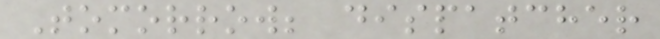Tomorrow; dispatcher
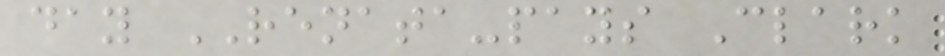day RENATA-pays Clark
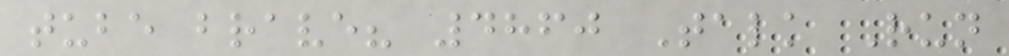tube brave? 4860 Talk Run
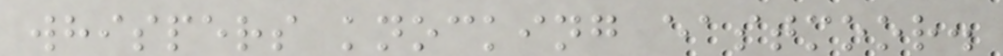whispers knocking eastmoor.
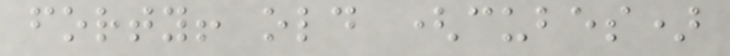forty! old (cubes)
